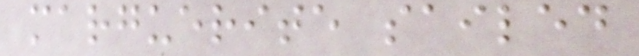marguerite sailed
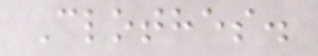Clothes.
